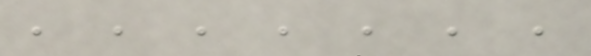, , , , , , ,
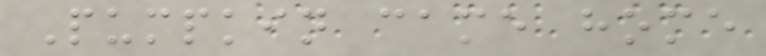Pumpkin came home
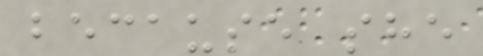because she
